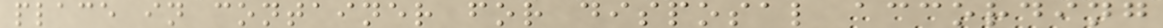place in container for disposal according
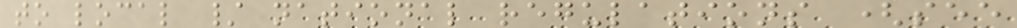to local / national regulations (see
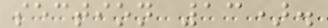section 13).
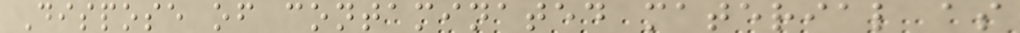Dispose of contaminated material as
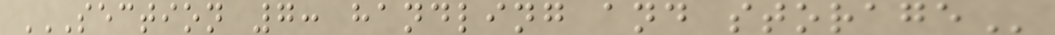SECTION 7: HANDLING AND STORAGE
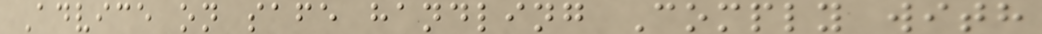Advice on safe handling Comply with
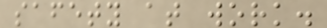safety at work.
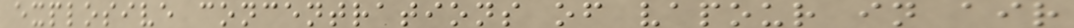explosive concentrations of vapour in air
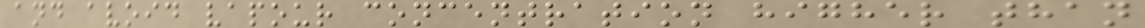and avoid vapour concentration higher than
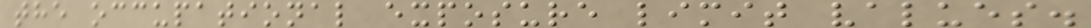the occupational exposure limit values.
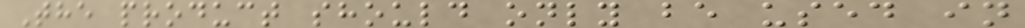The product should only be used in
